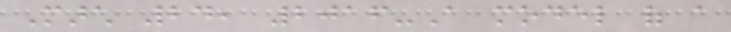March 24, 2016-A model of a
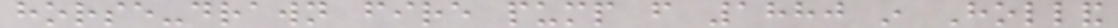horse-drawn fire pump from 1880 in Holland
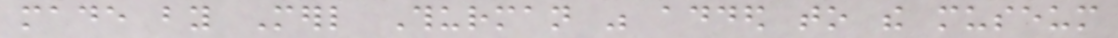made by Merl Thurman was added to the museum
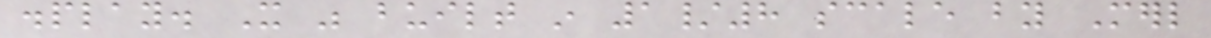display. It was built in 1/8 scale by Merl
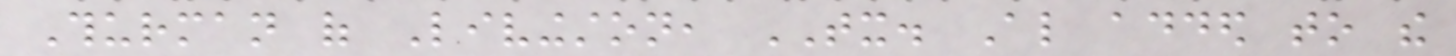Thurman of Livingston, TX. Also added to the
